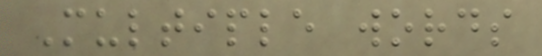Multiple words
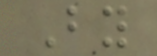By
